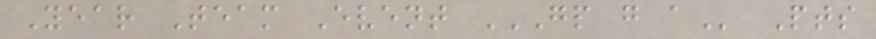Year Team Event GP G A Pts
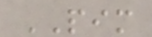PIM
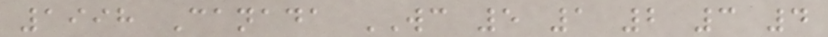1998 Canada WC 5 1 2 3 4
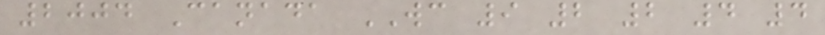2004 Canada WC 9 2 2 4 4
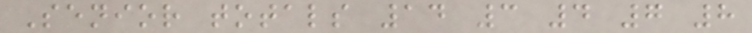Senior totals 14 3 4 7 8
